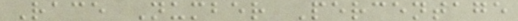Race Number Percentage
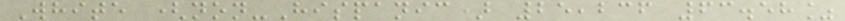White (non-Hispanic) 25,236 63.58%
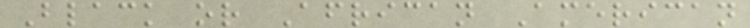Black or African American
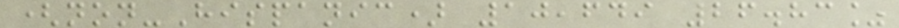(non-Hispanic) 10,649 26.83%
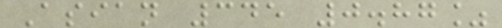Asian 345 0.87%
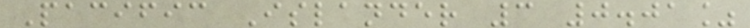Pacific Islander 3 0.01%
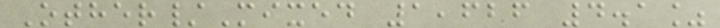Other/Mixed 1,626 4.1%
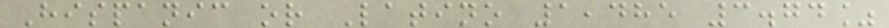Hispanic or Latino 1,485 3.74%
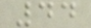44
